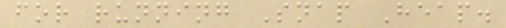for running Snap Heap.
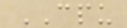CPU
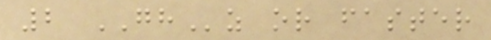2 GHz or faster
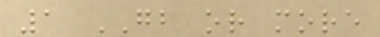1 GB or more
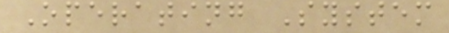Operating System
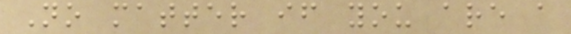No matter if you are a
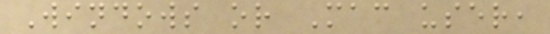Windows or Mac user,
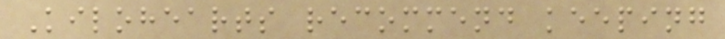Kilohearts recommend keeping
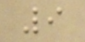9
